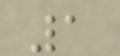1
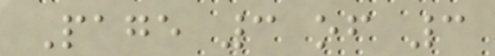Page 3 of 3
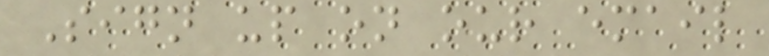Sign up on our email
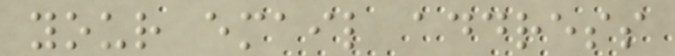your email address
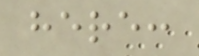here:
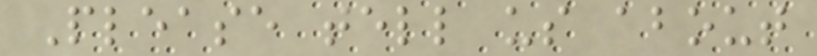Please tell us about
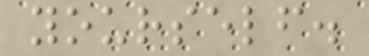yourself.
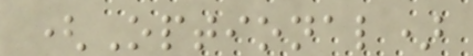(Optional)
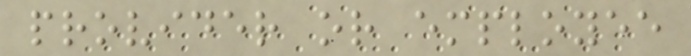provider or employee
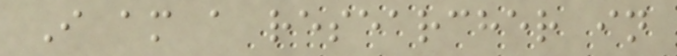I am a researcher in
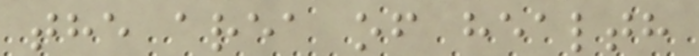the area of health
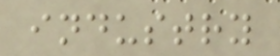industry
